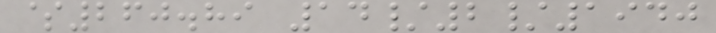$260.89 14/2/1940
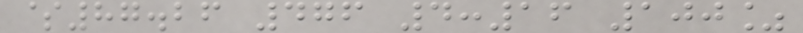$87.26 476 4:16 100%
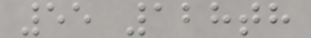55 128th
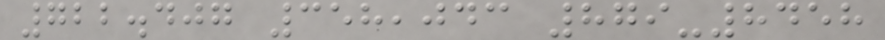722.407 358,043 879-8458
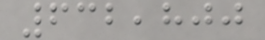632,800
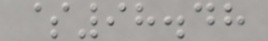$98.48
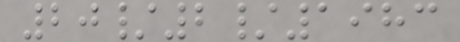20/2/1983
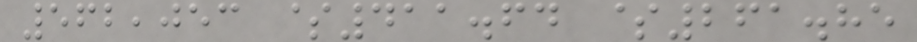562,053 $411.64 $261.85
